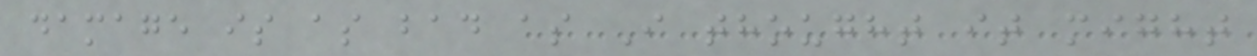damage is as bad as I thought it might
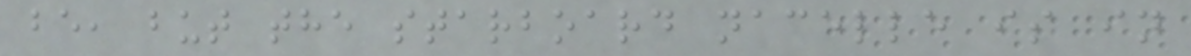be, but the starboard nacelle is in
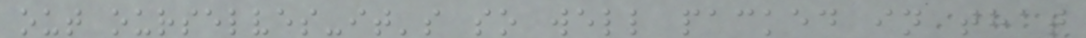out ourselves-it's so well packed in that
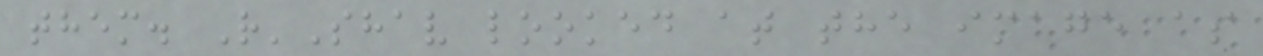them. R'Shav looked at the image as
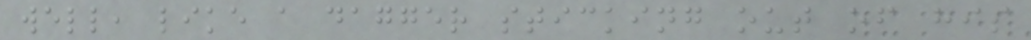well, like a dagger sticking out of his
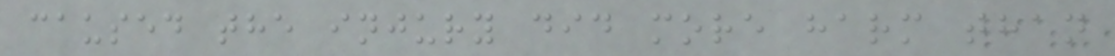caused the injury did more harm than
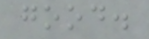good.
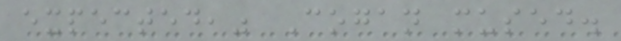expected," Cogan mused.
